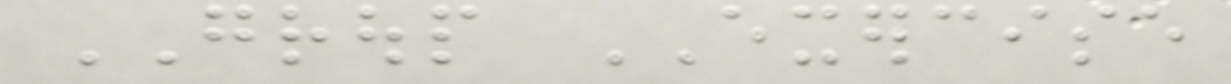GROUP EXERCISE
